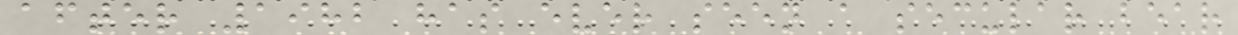after 1982 has ever seen a secular bear
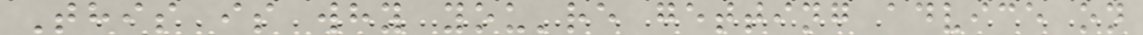This is why you're getting advice on
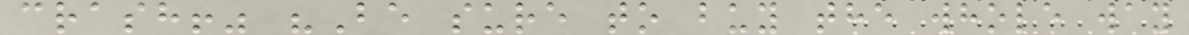crash!" "Be sure to buy the whole way
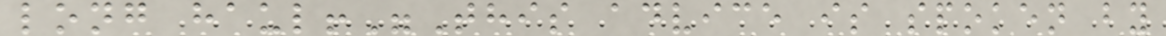long haul!"This advice is spoken by
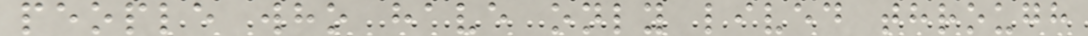people who have only lived through
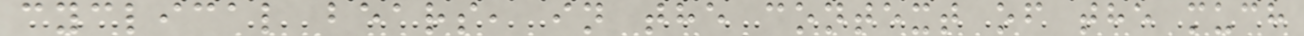cyclical bears, in the context of the much
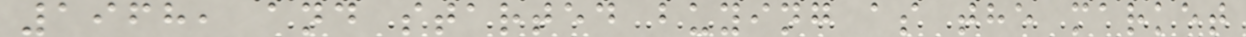1968, and started buying as the market
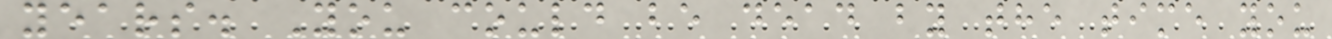years. You could be dead by the time you
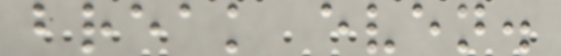break even.
